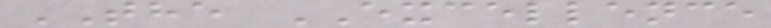THE EXCELLENCE
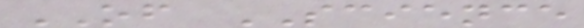OF SCIENCE
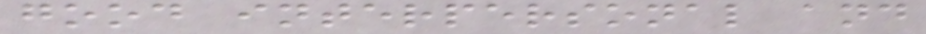good interpersonal and
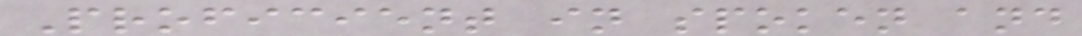Proficient in spoken and
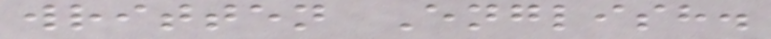written English.
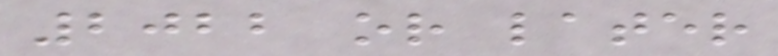2022 or later
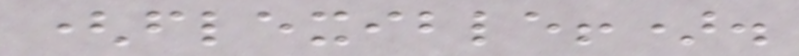(flexible!).
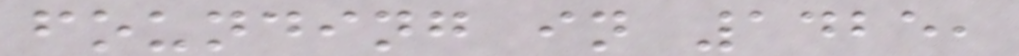founding in 1425,
